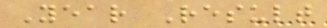Year Result
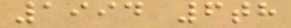1994 6th
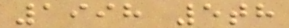1998 5th
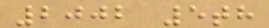2002 5th
